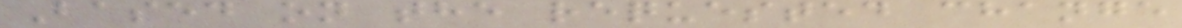Based on the requested change
